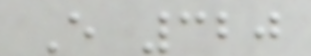E 320
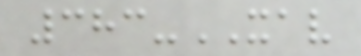383-XAV
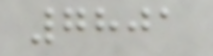7801
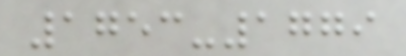1753-1779
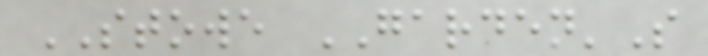STOWE GARDEN'S
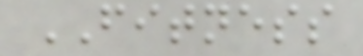FITNESS
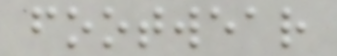footwear
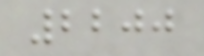2200
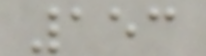153
